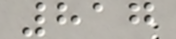817
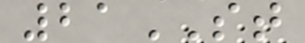21ST
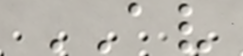AV
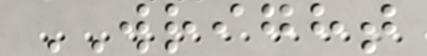WRIGHT
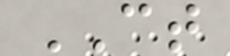CT
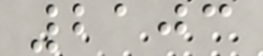2103
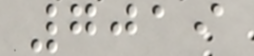7019
